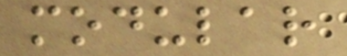modular
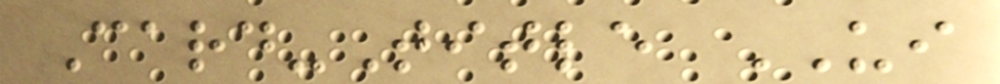Card-Title UI
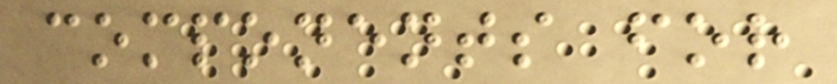components for
